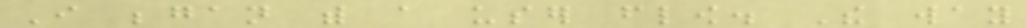I began with a user flow. The way
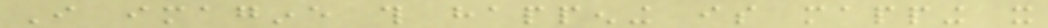I imagine this happening is mapping it
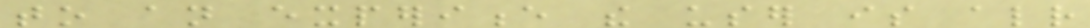to an experience the user is already
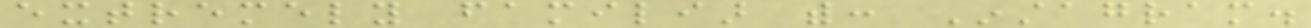extremely familiar with: Instagram.
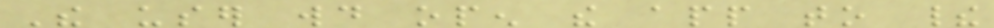The user would open the app to their
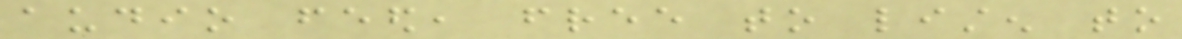audio feed, free to listen to
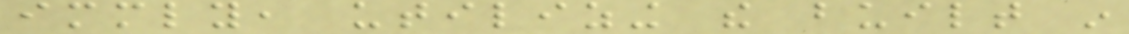immediately, utilizing the built in
